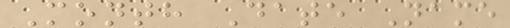Month Date Name
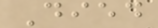Died
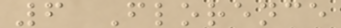6 Florence
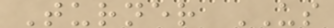Turner US
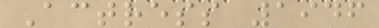Actress 1946
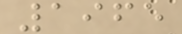1965
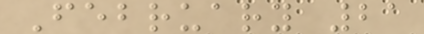February 21
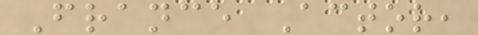France Actor,
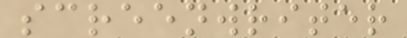screenwriter
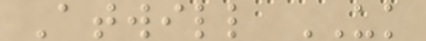Atwill UK
